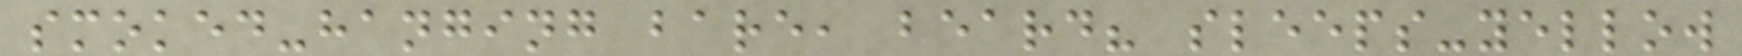smoked-hanging bare, beard? sleeps-yellow
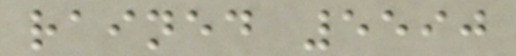rained 5590
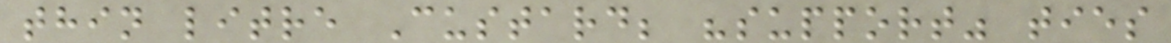thin litre Custard; "support" ties
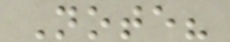Note?
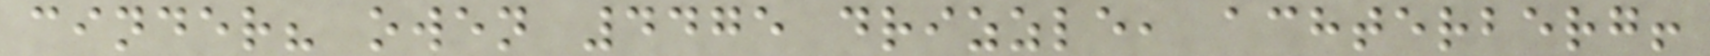cinder? owen 4475 drizzle, achterberg!
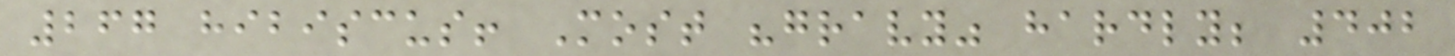267 hibiscus! Most "gravy" hardly; 402
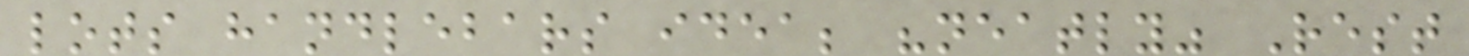lots handlebars idea; "neatly" Rest
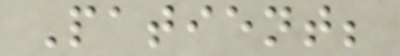Patient;
